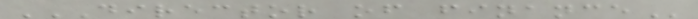DIRECTOR OF FINANCE
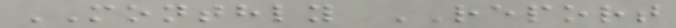MONTHLY REPORT
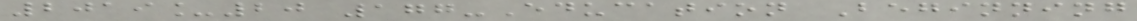2019_20 177-Education Beginning
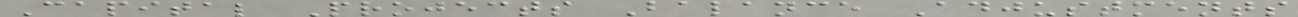Capital Projects Balance Adjustments
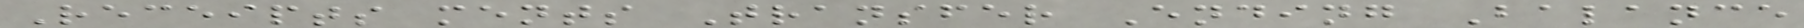Receipts ments Transfer Ending Balance
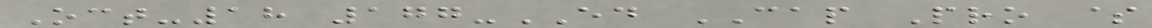Oct-18 177-ED CAP Pro $
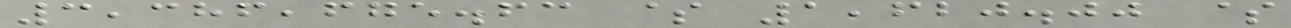3,386,675.63 $ 1,620.00 $
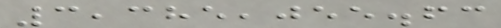3,385,055.63
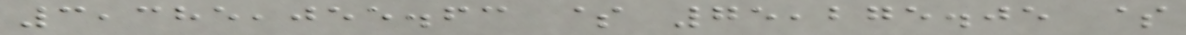3,385,055.63 $ 75,275.05 $
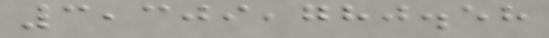3,309,780.58
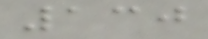130
